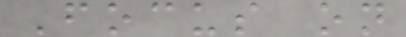Focus on
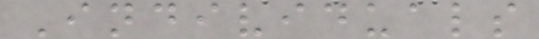Individuals
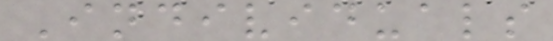Individuals
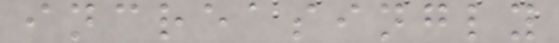increasingly
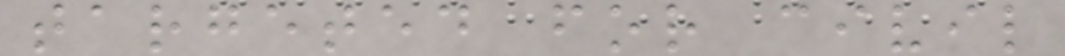targeted for civil
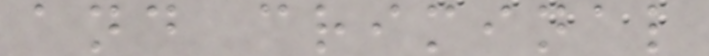and criminal
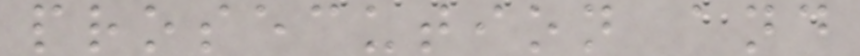prosecution and
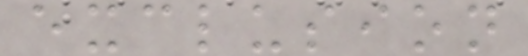exclusion
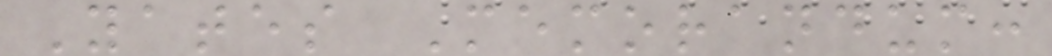Yates Memorandum:
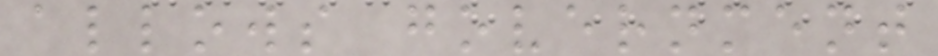allows government
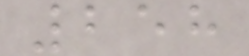258
